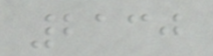2130
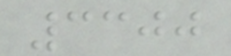3300
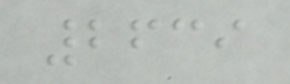2639
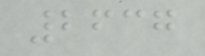2637
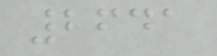2641
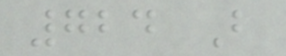724 B
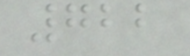722
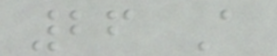26 A
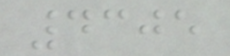4305
